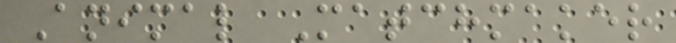Animal Matchmaker
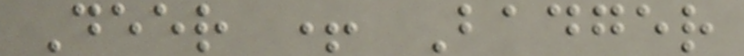Deer + Badger
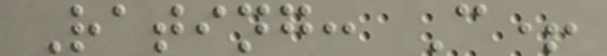Rating: C+
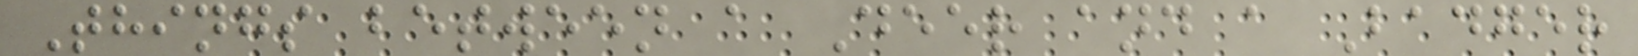Things between a Deer and a Badger
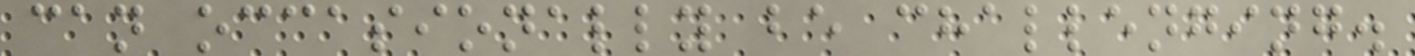can occasionally be challenging.
